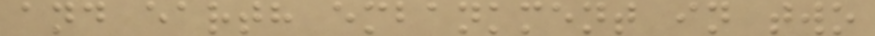and earth embankment in two
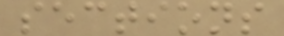sections
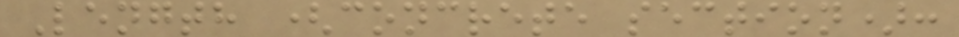Length (concrete section):
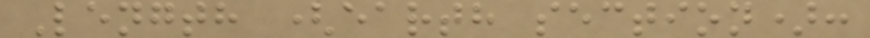Length (earth section):
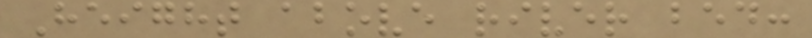Height above river bed:
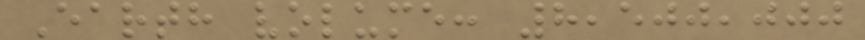Earth volume: 8,500,000
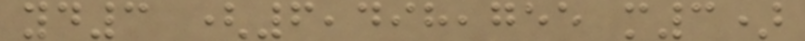yd3 (6,498,755 m3)
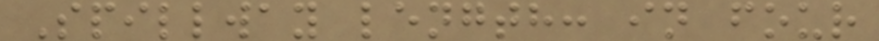Spillway length: in four
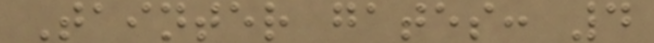Tainter gates: 4
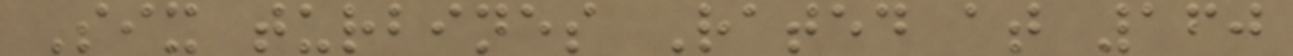Six turbines Rated at 160
